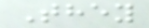They
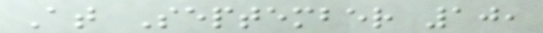At September 10,
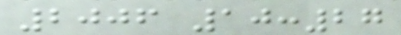2006 10:27
